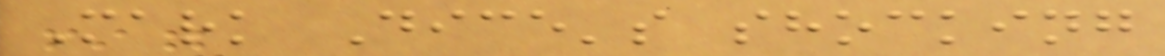Mark Dice's shocking
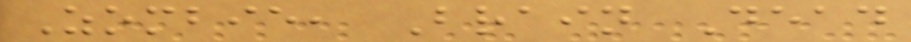Zombie, Brain Dead
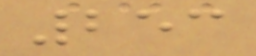253
